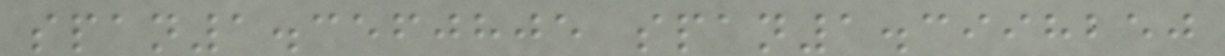span1.3560805 span1.3998250
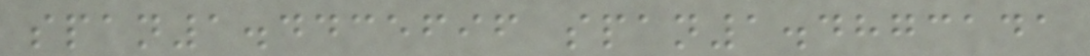span1.4435696 span1.4873141
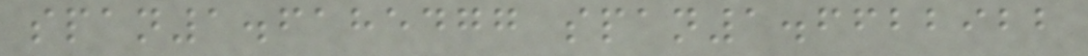span1.6185477 span1.6622922
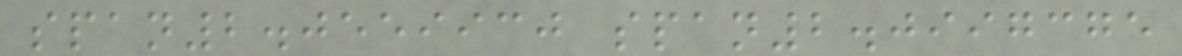span2.0559930 span2.0997375
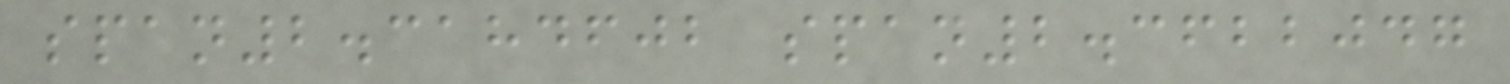span2.3184602 span2.3622047
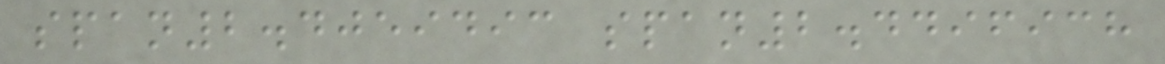span2.4059493 span2.4496938
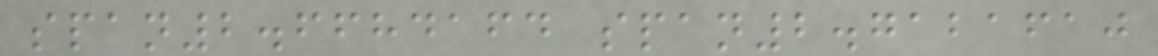span2.6684164 span2.7121610
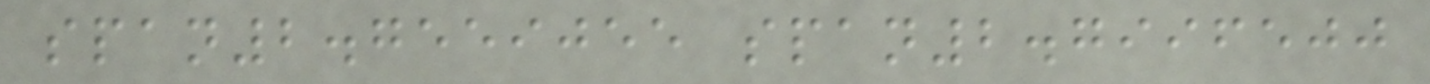span2.7559055 span2.7996500
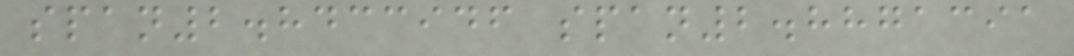span2.8433946 span2.8871391
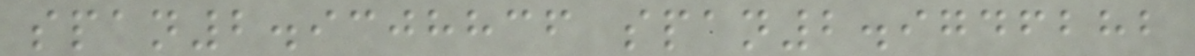span2.9308836 span2.9746282
